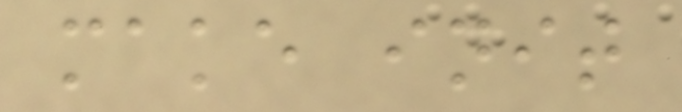make init
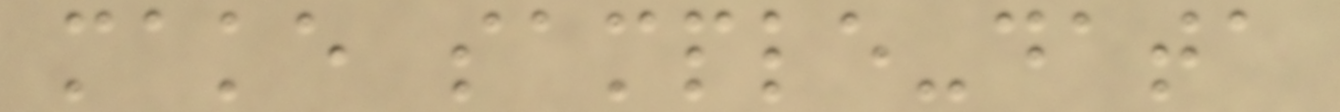make sample-data
